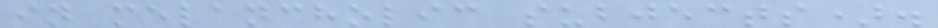in melancholic subjects).
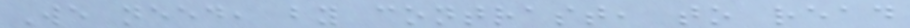We need, by contrast, to read
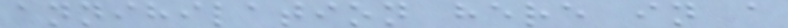annihilation here in a
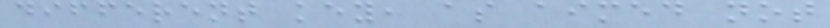different key, as aimed not
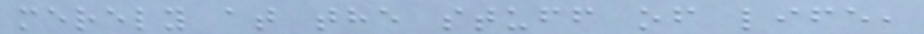merely at the stuff of life,
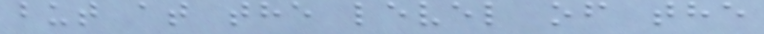but at the level of the
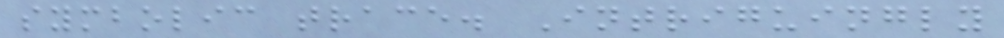symbolic trace. Intriguingly
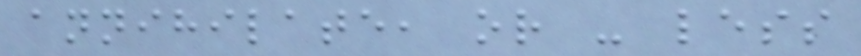annihilate, or - less
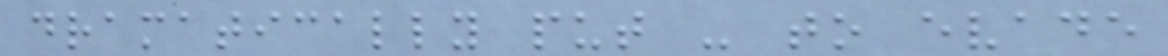dramatically put - to evade
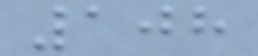108
